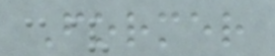Former
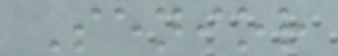Senior
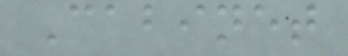Cabinet
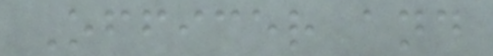Officer and
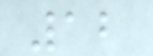12
